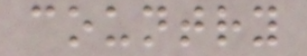country
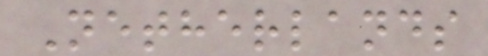Netherlands
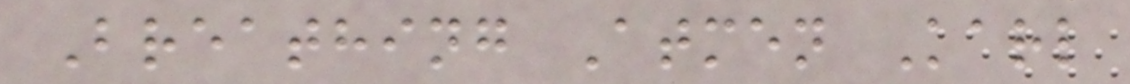Breathing Atmen Karl
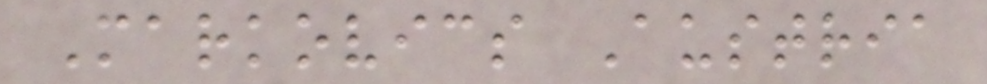Markovics Austria
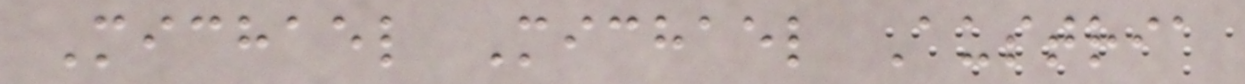Michael Michael Austria
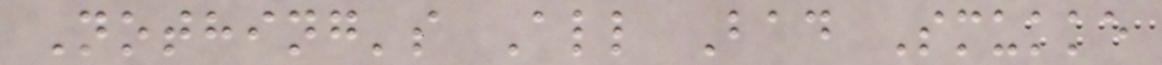Nothing's All Bad Smukke
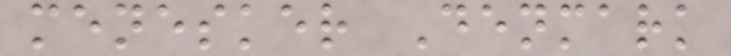menesker Denmark
